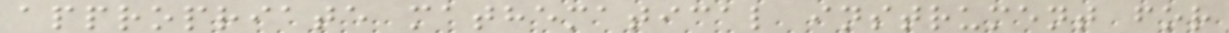appropriate mathematical instrument for
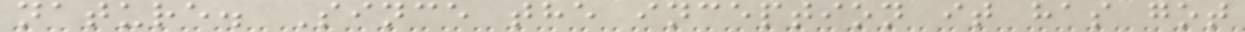nature. Since the inception it has got
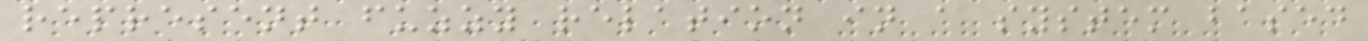represent fuzzy relation in a system based
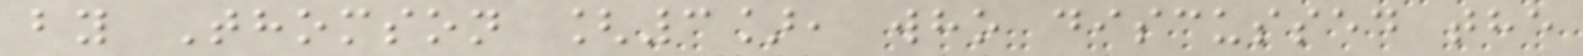by Thomson [3], who discussed the
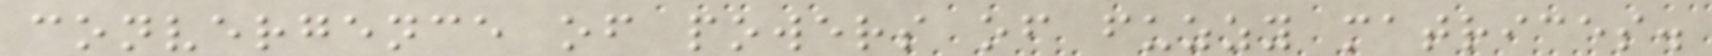convergence of powers of fuzzy matrices.
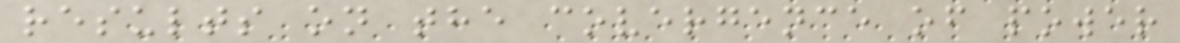results on the covergence of power
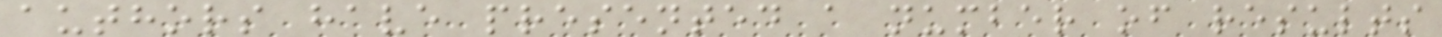authors have presented a number of results
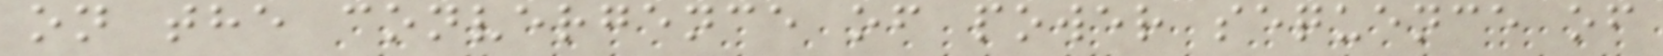on the convergence of power sequence of
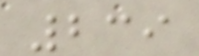239
